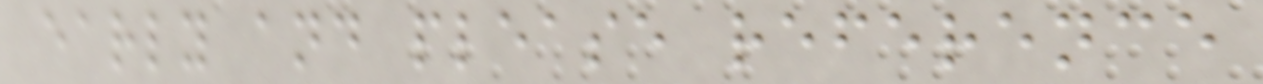early and please reference
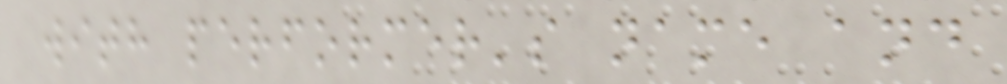with performer's name and
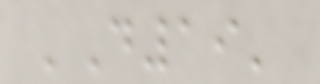'D19'
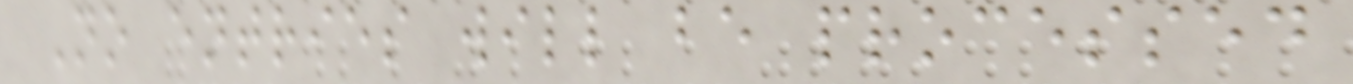No entries will be processed
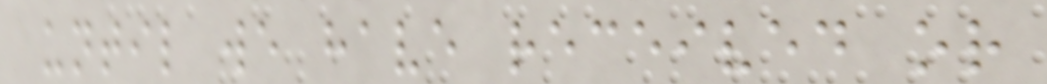until we have received or
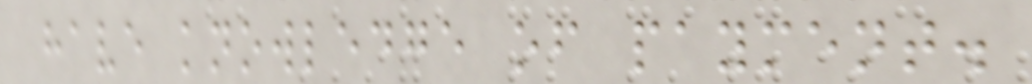have knowledge of payment.
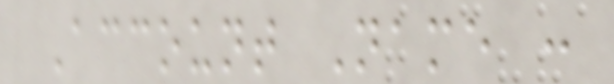Account Name :
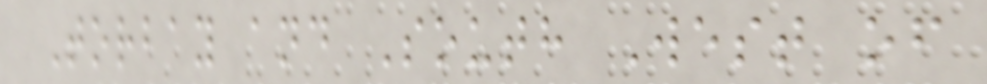Torbay and South West of
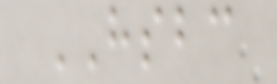HSBC
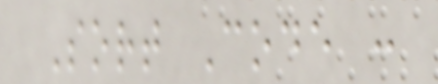Sort Code :
